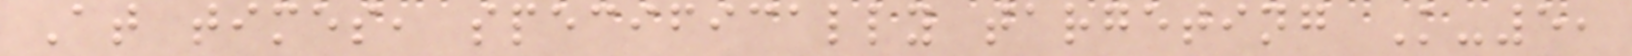At times, specifically targeting K-5,
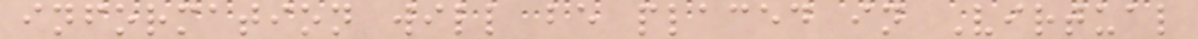information will be placed in Virtual
